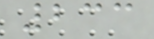233
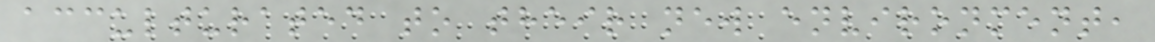acculturated to their new environment,
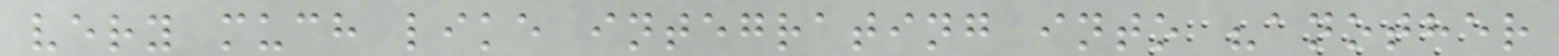very much like integrating into "another
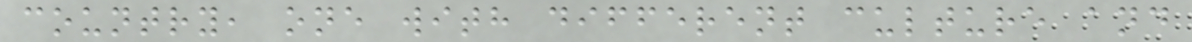country, one with different culture and
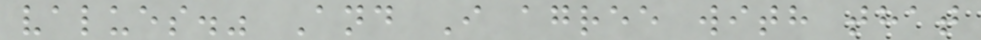values." And I agree with that
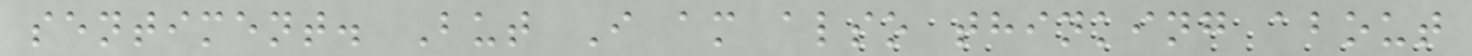sentiment. But I am also thinking about
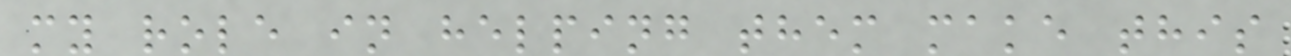my role in helping them make this
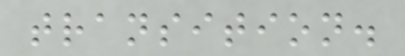transition.
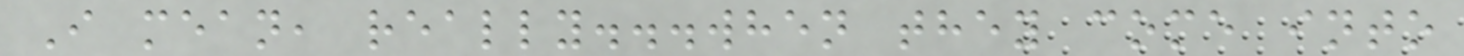I mean, really...when they come into
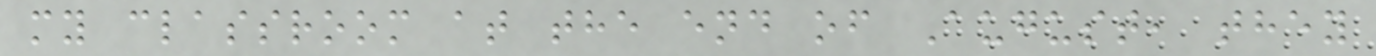my classroom at the end of August, they
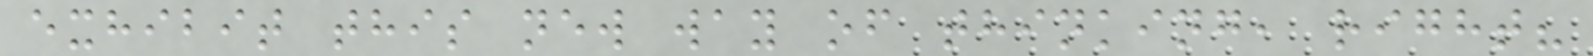exhibit this new way of thinking, right?
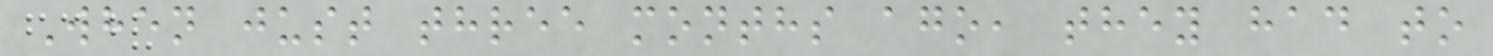When just three months ago, they had to
